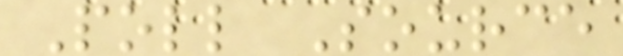Poll Source
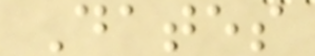Dates
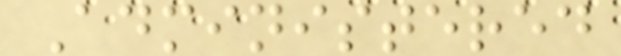Administered
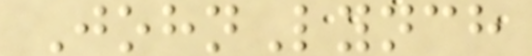JohnLynch
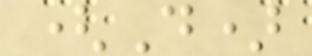(D)
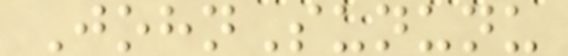JohnSununu
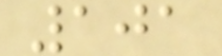101
